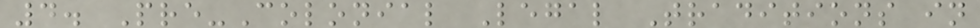4. Pre-Colonial Legal Traditions in
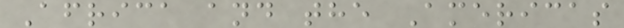Africa and the Americas
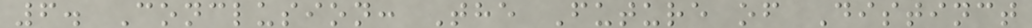6. Conclusion: The Future of Distinct
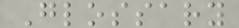Glossary
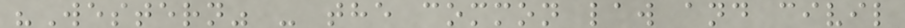"Western" - the common law and civil
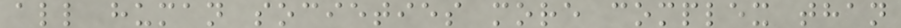all human societies more complex than
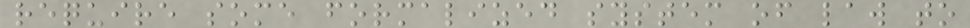require some formalized system of law to
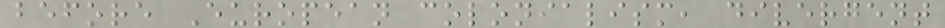before European colonialism, divergent
